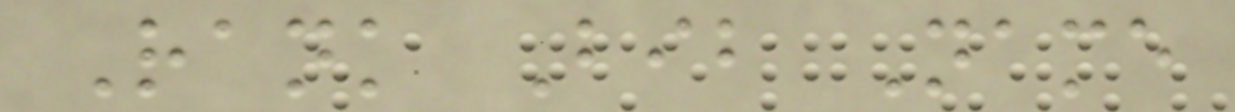Rank Bib Name
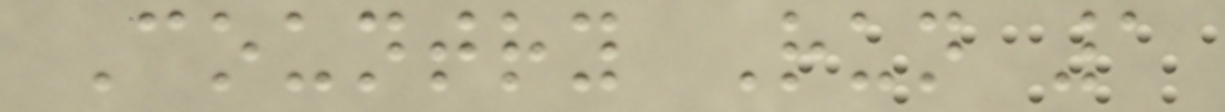Country Run 1
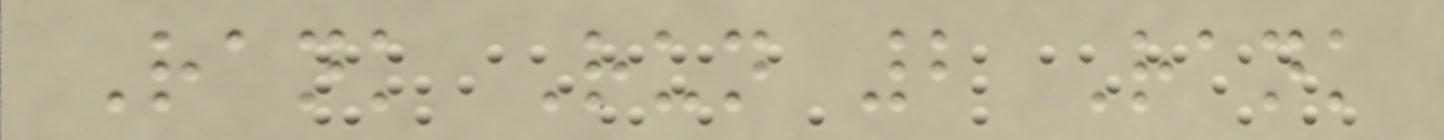Rank Run 2 Rank
